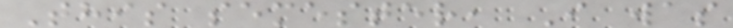This semester, I was
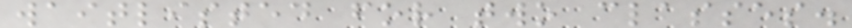waitlisted for two classes.
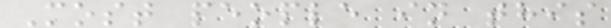Most people in this
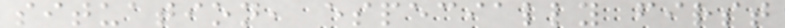situation, especially first
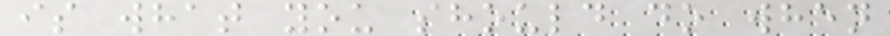is what you should do when
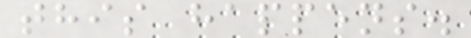this happens.
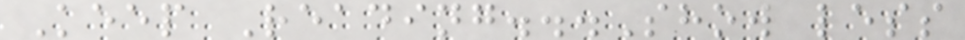Keep Reading...Show less
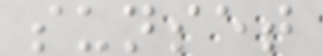sunset
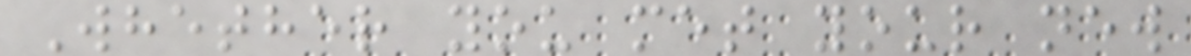Whether you met your new
